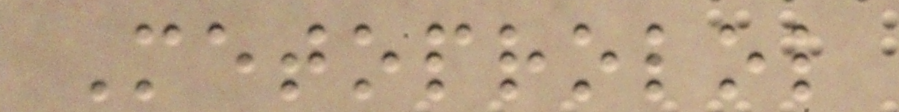Metoprolol
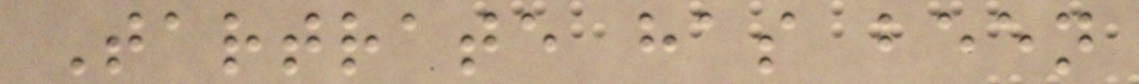Tartrate has been
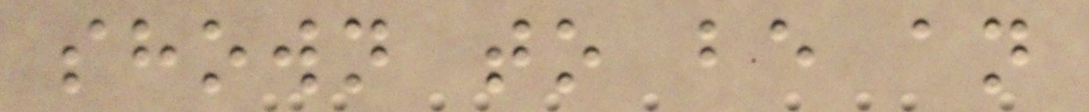shown to be an
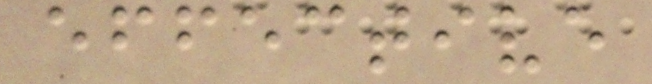effective
